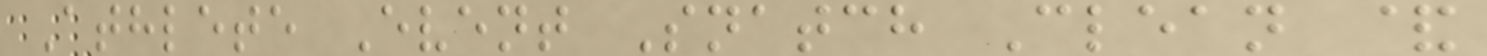Athlete Event Snatch Clean &
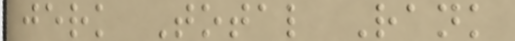jerk Total Rank
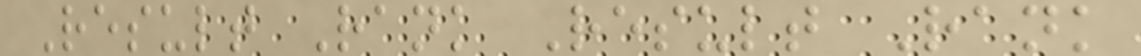Result Rank Result Rank
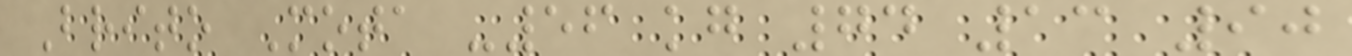Brito Mota -56 kg 74 13 90
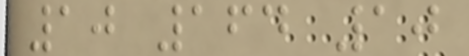10 164 10
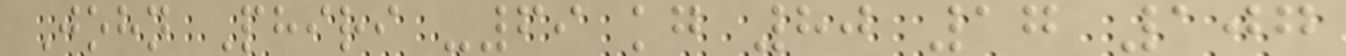John Phiri -69 kg 80 17 107
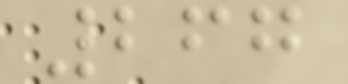267
